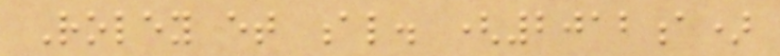Roley et al. (2012a)
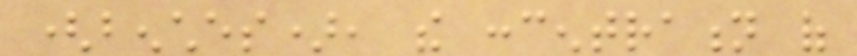(benches), the concentration of
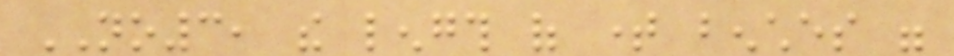NO3, the length of time benches were
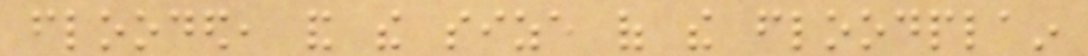flooded, and the size of the floodplain
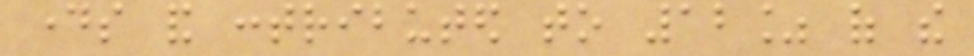days and contributed to 12% of the
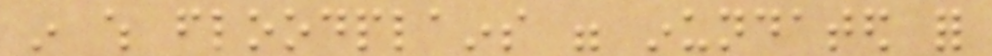in which floodplains were inundated for
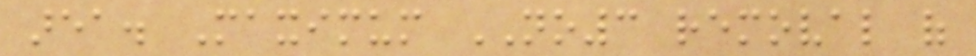area. Maximum NO3 removal of
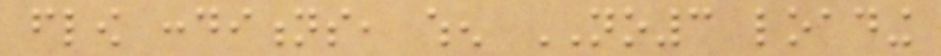flow conditions, when NO3 loading
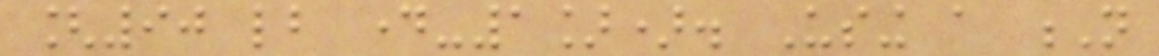[90 lb day-1]). Using a N
